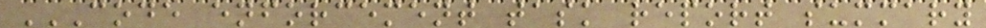CODE ENFORCEMENT TASK REPORT SUMMARY
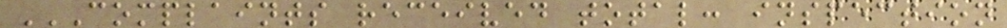COMPLAINTS RECEIVED TOTAL: INSPECTION
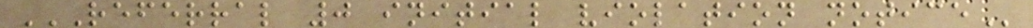REFERRAL 0 INITIAL VIOLATION NOTICE
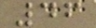46
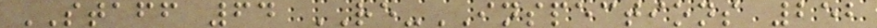STAFF 64 RE-INSPECTIONS 252
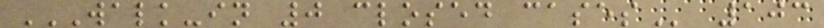WALK-IN 0 CLOSED CASES 103
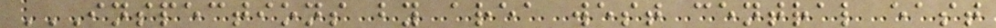INSPECTIONS BY AREA WEST CENTRAL EAST
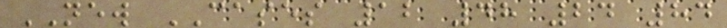NEW CASES 12 48 24 84
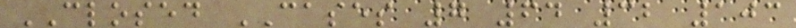CLOSED CASES 7 64 32 103
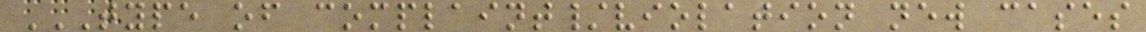TYPE OF COMPLAINT/VIOLATION NEW CASES
